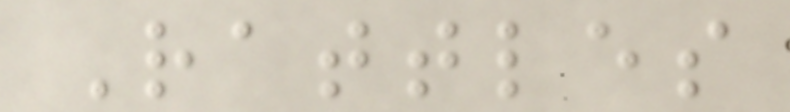Rattles
